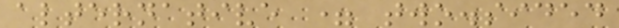alternative = two.sided
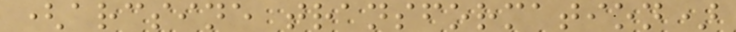(arcsine transformation)
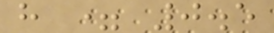h = 0.5
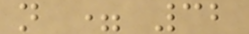n = 32
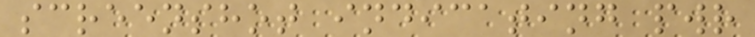screenshot indicating pwr
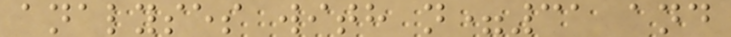analyses with n=31 and
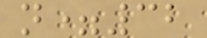n=32
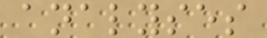analyses
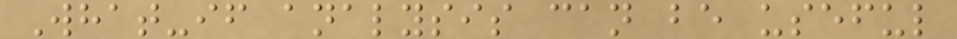What-if analysis can be useful
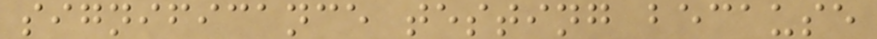significance testing because
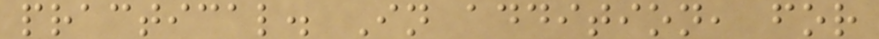practical. In addition, for
